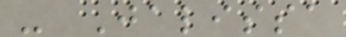- Jalissa
